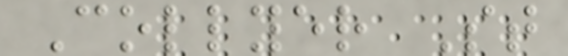Collyer St
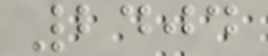2404
